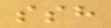ssh
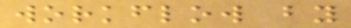workflow by
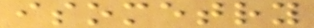isometry
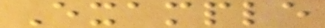Example
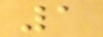1
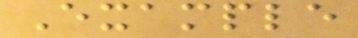Example
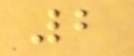2
